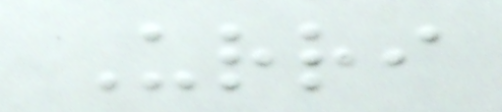Urri
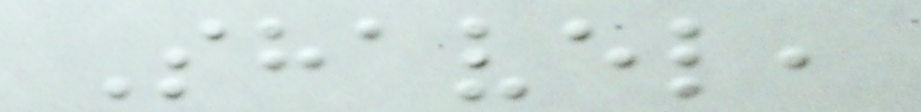Shavel,
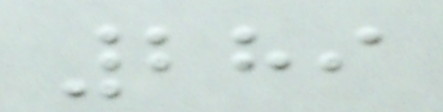289
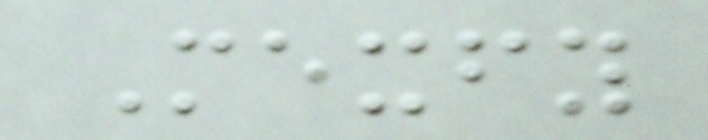Mexfy
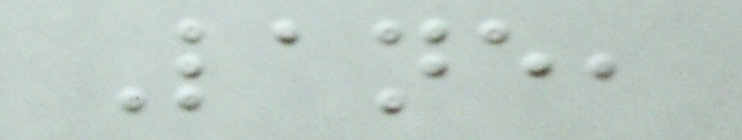Lane,
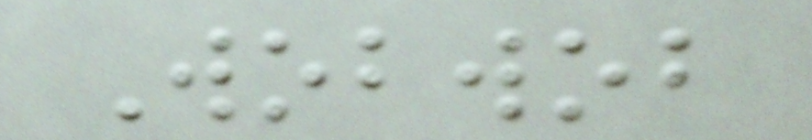Wobwob
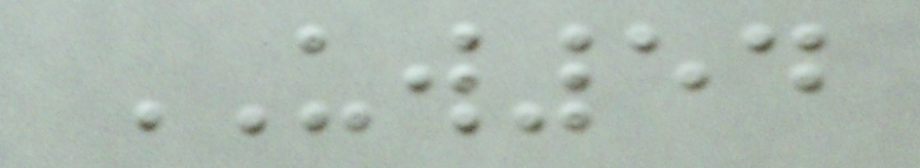UW54
